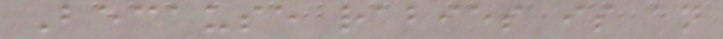Because rabies is an
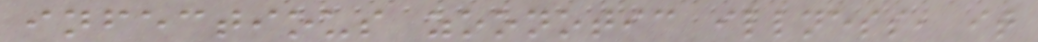infectious zoonotic illness, it
